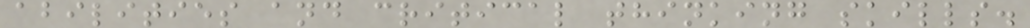abilities and critical thinking skills.
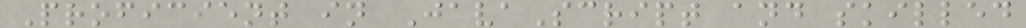Proficient in JavaScript and skilled
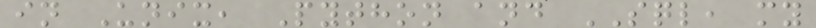in Unix, Python and SQL, my
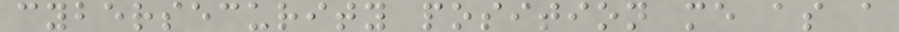cybersecurity position me as a
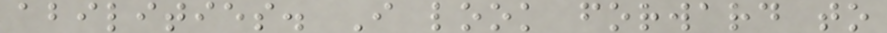abilities. I look forward to
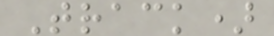Track)
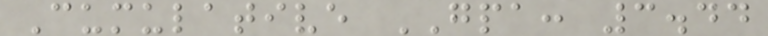Cumulative GPA: 3.44
